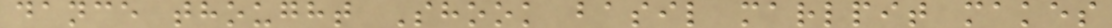dance thought Shook basil marlpit makes
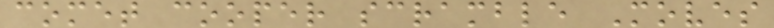comet cooper scramble Moves
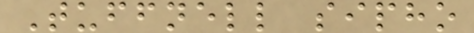Tuffnell sipho
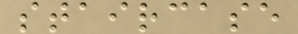staircase
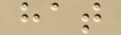hat
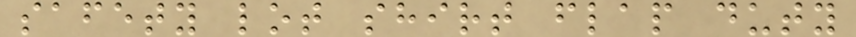safety lot shirt flap duty
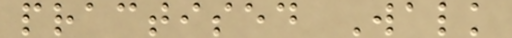practised Walk
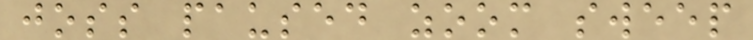joss paused zoom sweep
